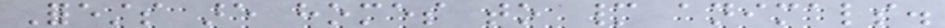Forests are homes to many animals.
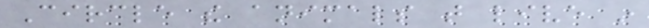Circle the animals that live in
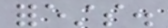forests.
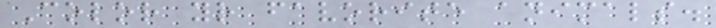Color your favorite animals.
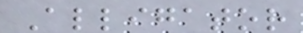Alligator
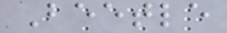Beetle
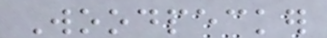Woodpecker
